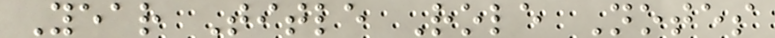Year Title Role Notes
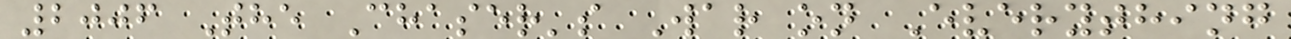2006 The Chaser's War on Everything
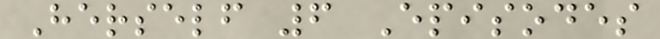Herself 6 Episodes
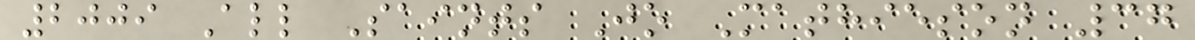2009 All Saints Jo Mathieson 37
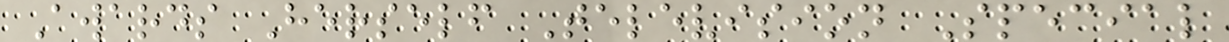Awards Herself Television Special
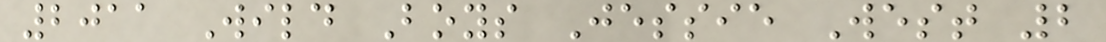2011 Wild Boys Jessie West 2
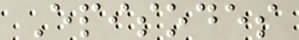Episodes
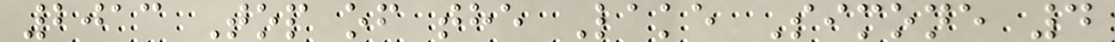2013 Top of the Lake Simone 4
